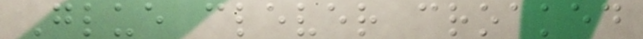Glue clever croaked
